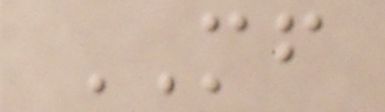MF
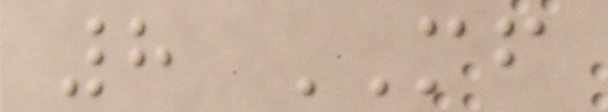8 MF
